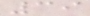39
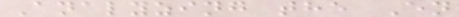Analyzing the En
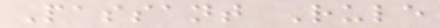Passant Rule
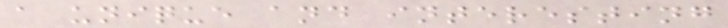a unique and interesting
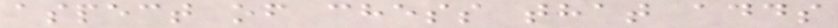aspect of chess that adds
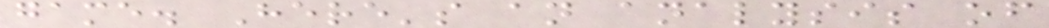game. Here's an analysis of
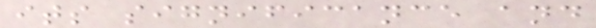its significance and
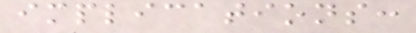implications:
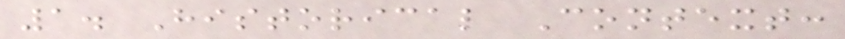1. Historical Context:
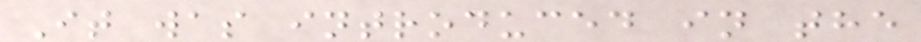It was introduced in the
